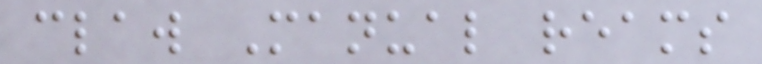claw Manual reams
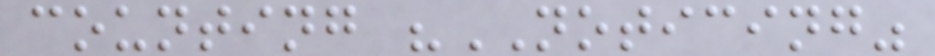counting "NOTICING"
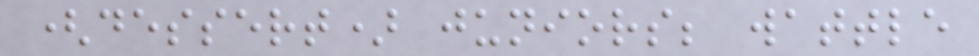(dessert) juniors; wattle
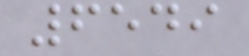6549
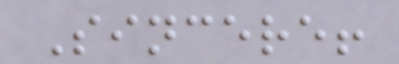Sincere!
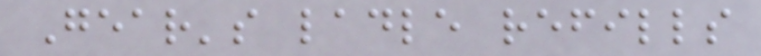Gear's ladle refills
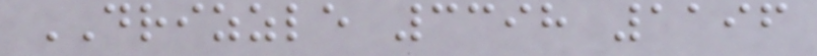DRIZZLE 3398 1196
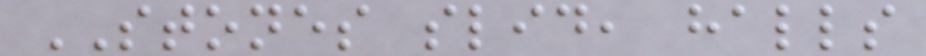STONES slid, halls
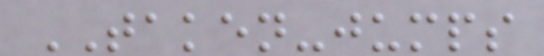TAKEN-jumps
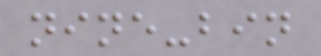nine-bin
